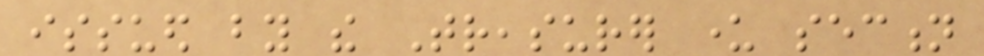issued by the Treasurer under section
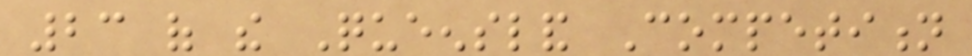23 of the Queensland Competition
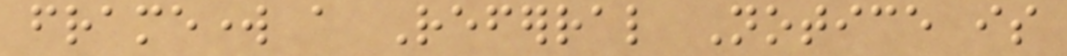framework a Referral Notice is
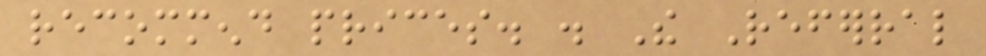recommend prices. . The Referral
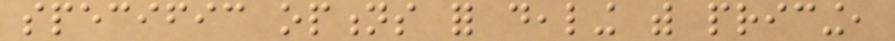specific options for dealing with pricing,
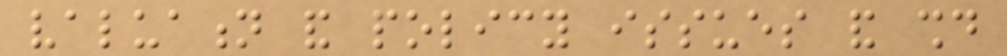valuation and policy issues and should
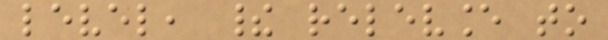level, their relevance to
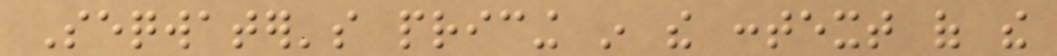Seqwater's pricing in the context of the
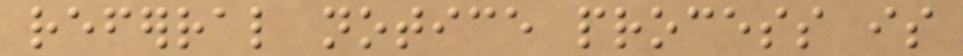referral notice process is
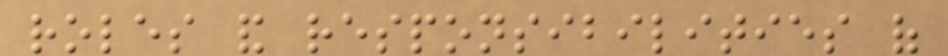roles and responsibilities of
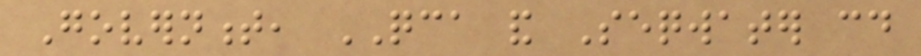Government, QCA and Seqwater could
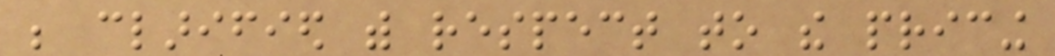be clarified with respect to the pricing
